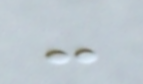-
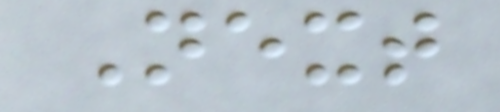Next
